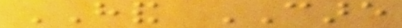HAND CARE
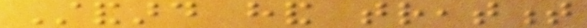Standard hand treatment
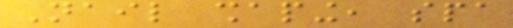Nail shaping, spa
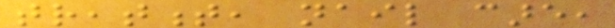treatment, nail care,
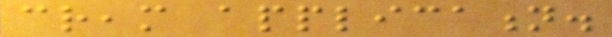cream application.
